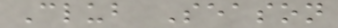Club Season
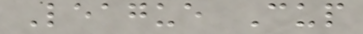League Cup
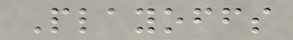Playoffs
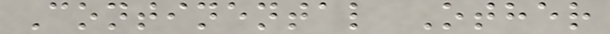Continental Other
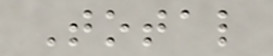Total
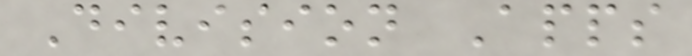Division Apps
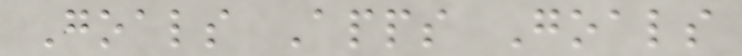Goals Apps Goals
